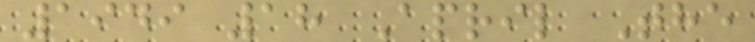1949 18 April The
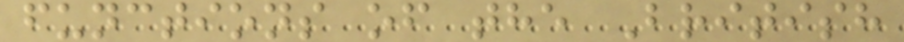functions of the British
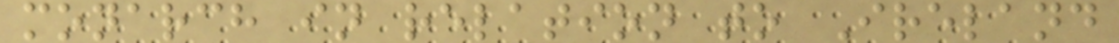monarch in relation to Ireland
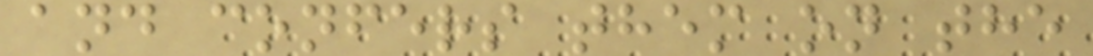and confers them on the
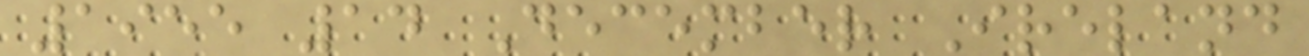1955 14 December Ireland
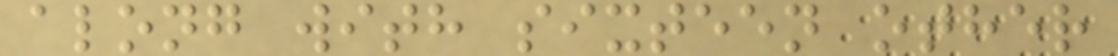along with sixteen other
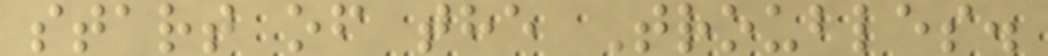start of the Troubles.
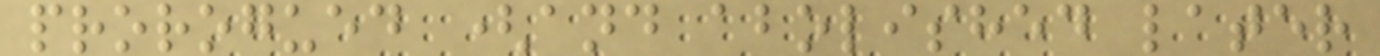prorogued (and abolished later
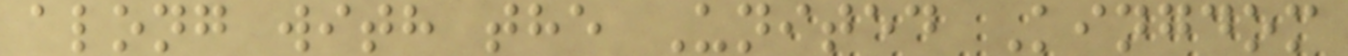along with the United Kingdom
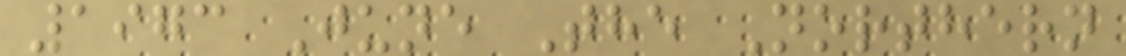1973 June The Northern
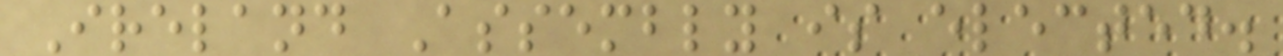Ireland Assembly is elected.
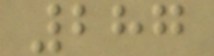287
